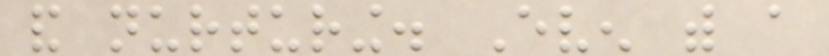and nurturing. Even with a
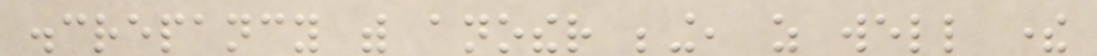discrepancy with another being, as well there
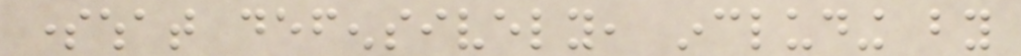somewhat defensively, including by
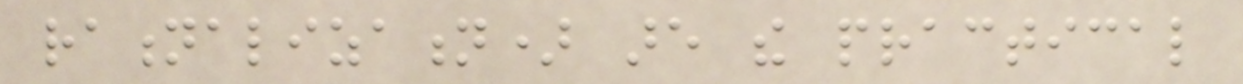rationalization) are the practical
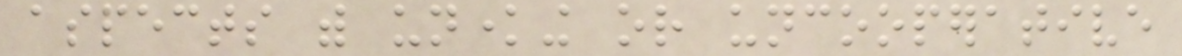aspects with unknowing or uncooperative
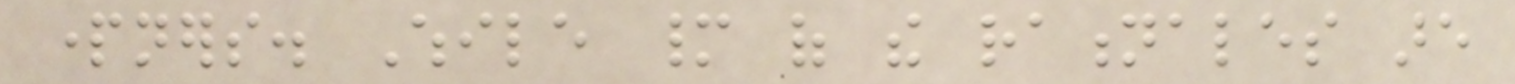partners. While many of the rationales are
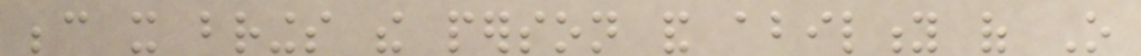because it brings the person and ability of O
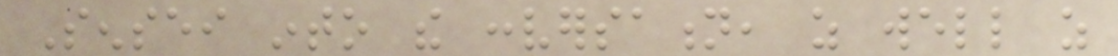Sensei into the conversation, as well as
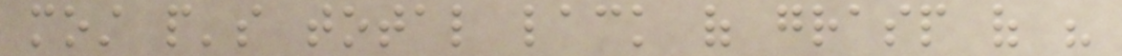most people's total lack of grasp of his
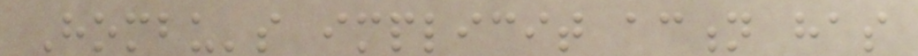Hombu's implicit action has
